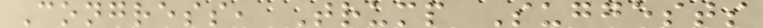Congress, Trump Suggests
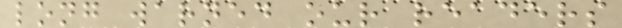long warned our readers
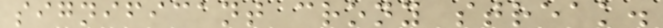significant crony streak.
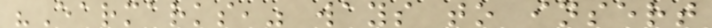"Earmarks," ways to insert
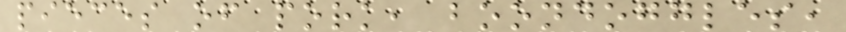pieces of pork, boondoggles,
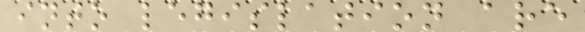into legislation are
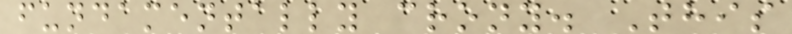fundamentally crony. This
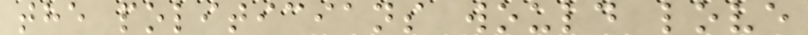the politicians would love
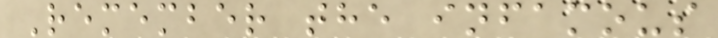Remember the infamous
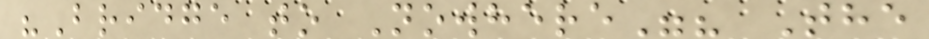"Bridge to Nowhere"? The
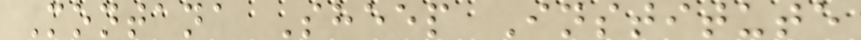Montana Sheep Institute
